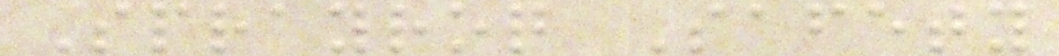Sprayroq Safety
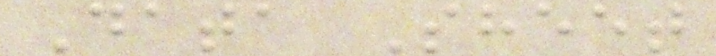Data Sheet
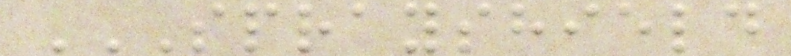SPRAYSHIELD
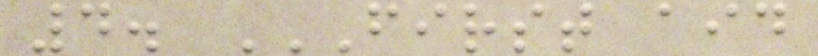4. FIRST AID
